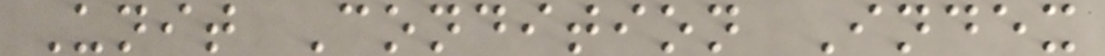Unit Condition Index
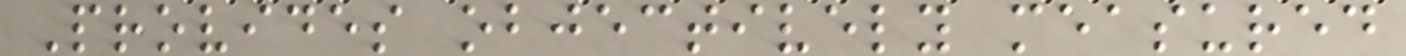Provides objectively measured
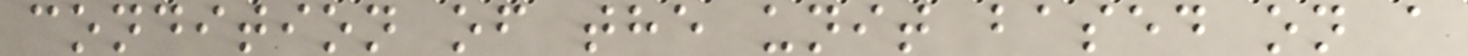condition of the unit based on a
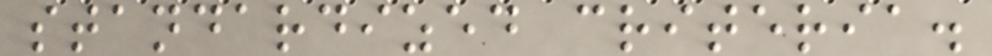standardized criteria.
